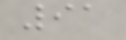91
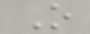O
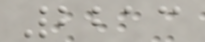2213
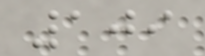109
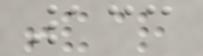133
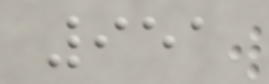951
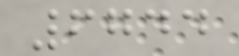6744
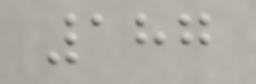187
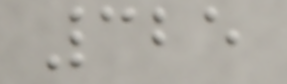325
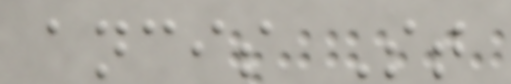ancis St
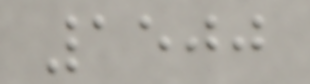1500
